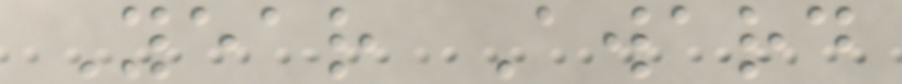Year Award
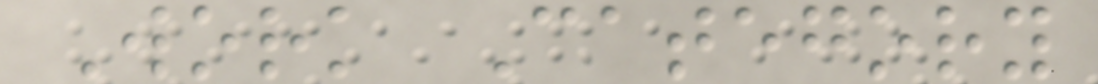Work Category
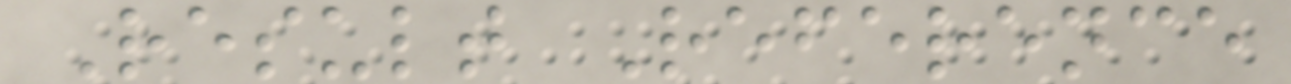Result Reference
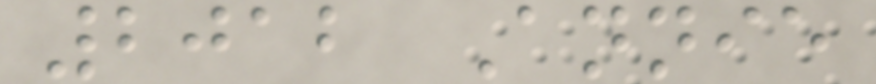2012 Annie
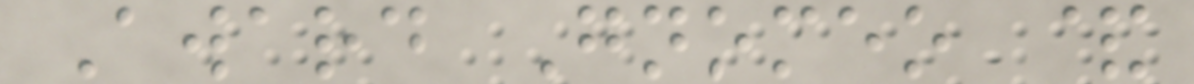Award Gnomeo &
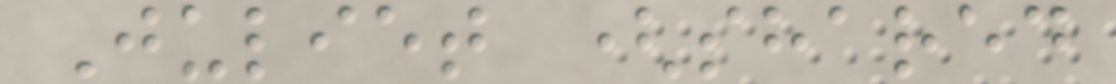Juliet (shared
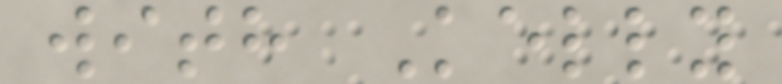with Kelly
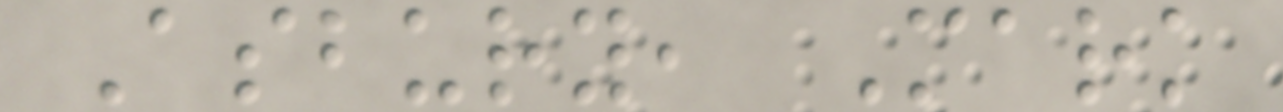Asbury, Mark
